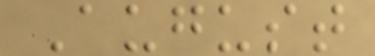August
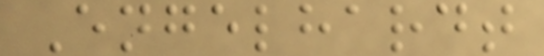Engelhardt
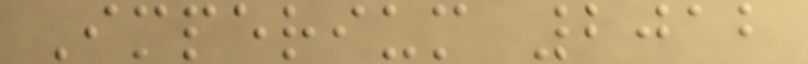Imperium 2012
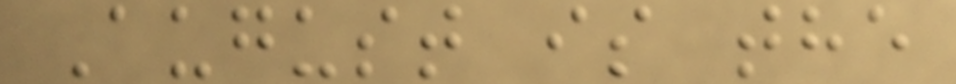August is the
